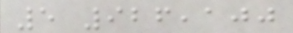5 926,100
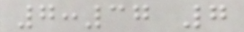7:37 7
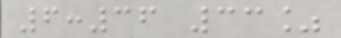6:36 33%
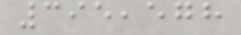395,578
